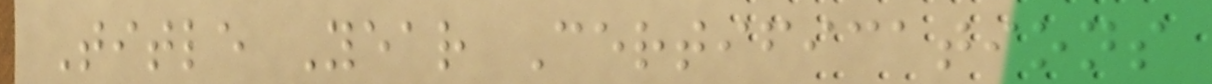Title Year Certifications
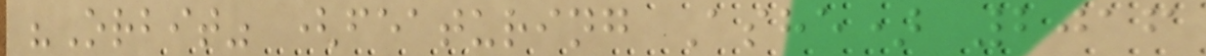"Orbit" (featuring Ashe) 2016
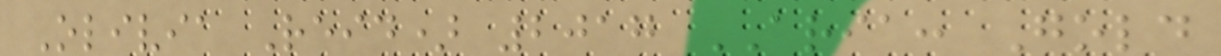Olivia Reid) 2017 ARIA: Gold
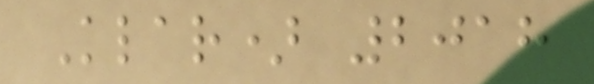Klar) 2018
